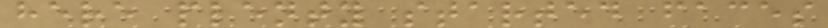here plenty started faces
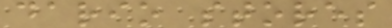dario stores
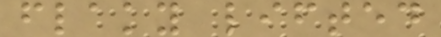flaky lifted
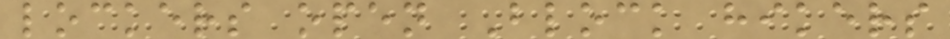lockers open Block hikers
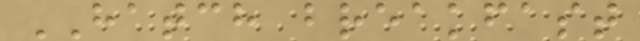HATCH breakfast
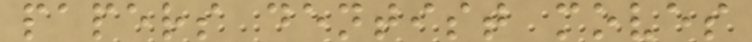papers dentist moves
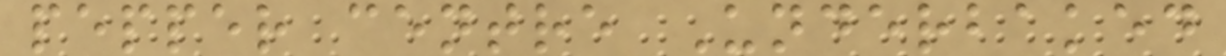pepper centre Underbaked
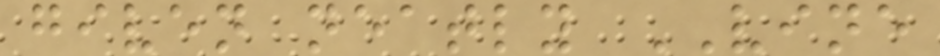given neatly VINE
